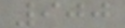900
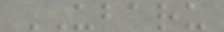UBARU
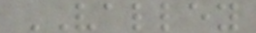VALLEY
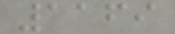1169
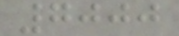7000
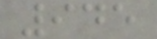945
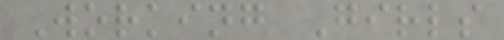Working Girls
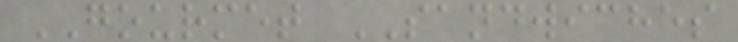GOURMET SANDWICHES
